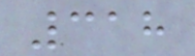318
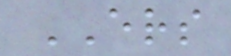ERS
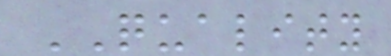QUALITY
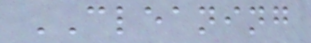CLEANING
